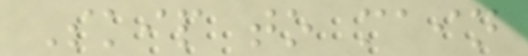Skip to main
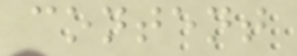content
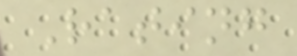Rating
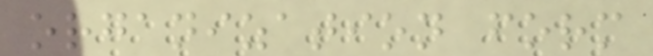organization form
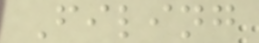Filing
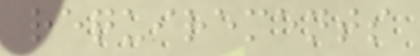requirements
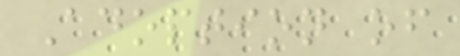Adoption of
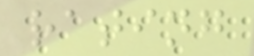rating
